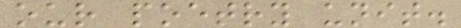our poetry unit.
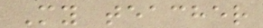My teacher
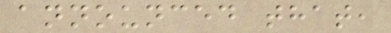announced that,
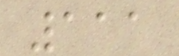111
